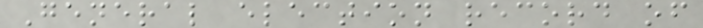General election record of
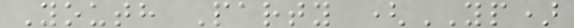Youth Party (YP)
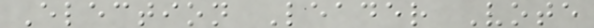Election Leader Vote
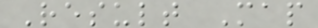Result Map
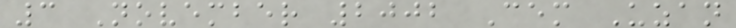3 November 2002 Cem Uzan
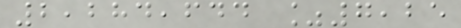2,284,644 %7,25
